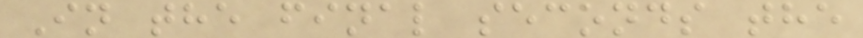In the final seconds the
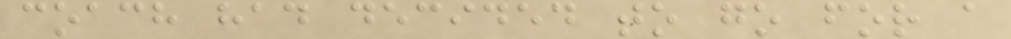coach had decided to go for a
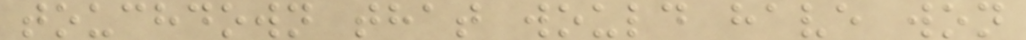touchdown that would have won
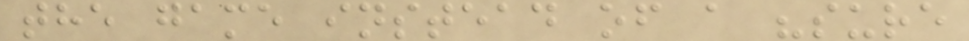the game instead of a "sure
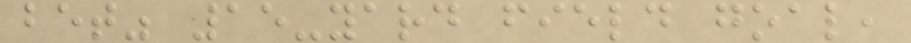bet" 15-yard field goal,
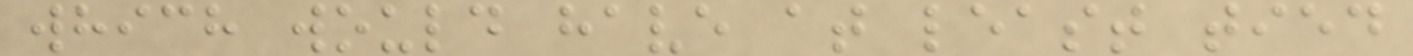which would have at least tied
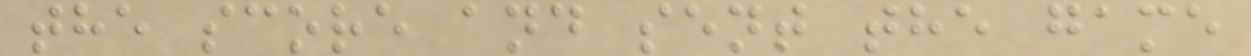the score and sent the game
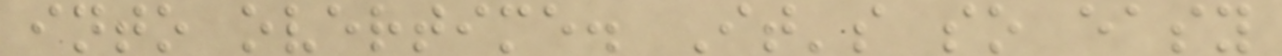into overtime. It's so easy
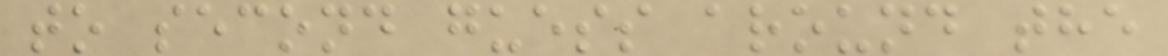to second guess around the
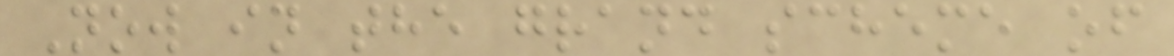Now in the grand scheme of
